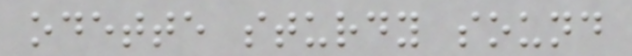odette sturdy sound
